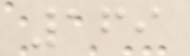169
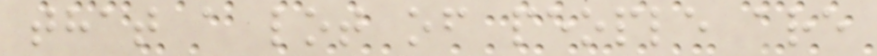that a lot of people are
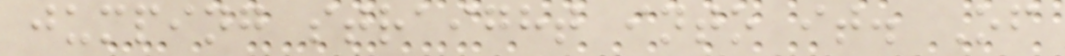jumping straight into it. Of
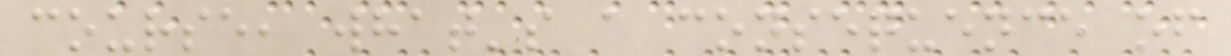course, what's a consequence of
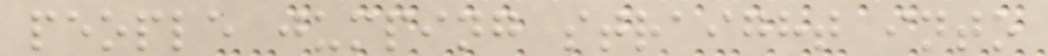people jumping straight into
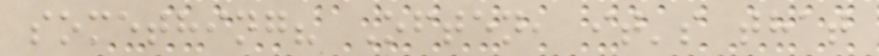something? Often, it's that
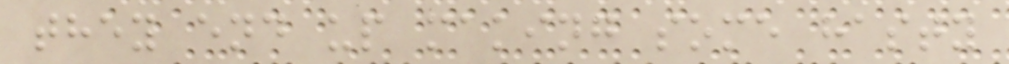they end up making some hasty
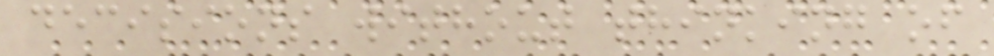decisions without thinking of
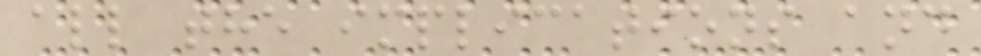all the implications and
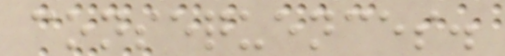consequences.
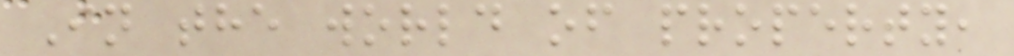In the world of property,
